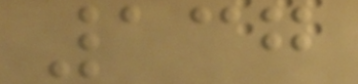137
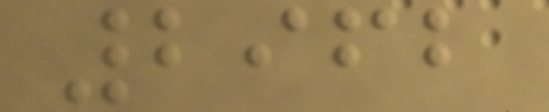2962
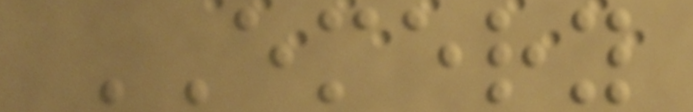EMERY
